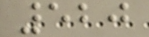520
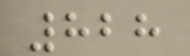828
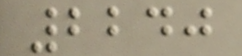2240
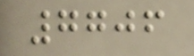7706
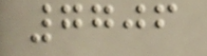7706
